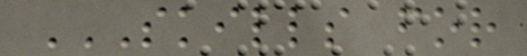SKILLS FOR
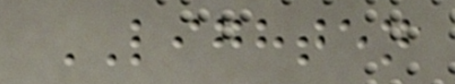LIGHTEN
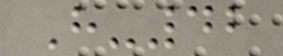H-42
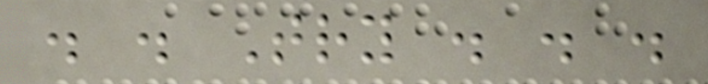. . Try . . .
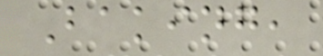Baking,
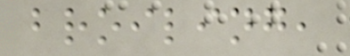broiling,
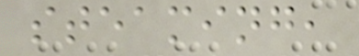steaming,
